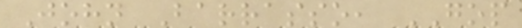John Barrasso, GOP
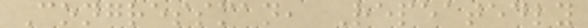Congressman, Repeatedly
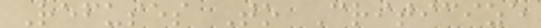Refuses To Criticize
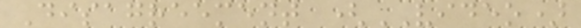Disagreement (VIDEO)
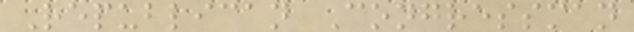Republican Congressman
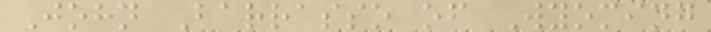John Barrasso of Wyoming
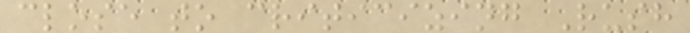close to criticizing Rush
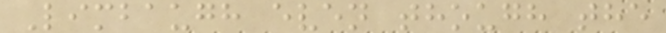Limbaugh even though the
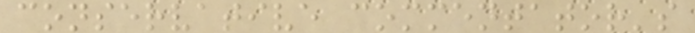conservative commentator's
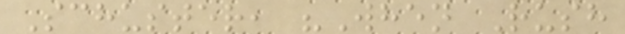Schuster, "When Rush
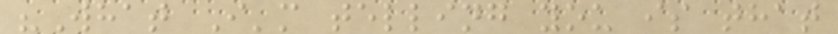"What I'm telling you is that
